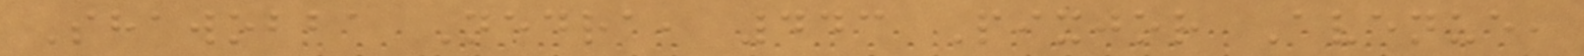Shawobba Nedra, 443 Pixjor Avenue,
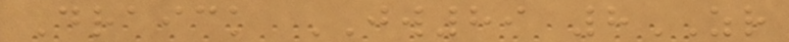Draick JW89 8ZR
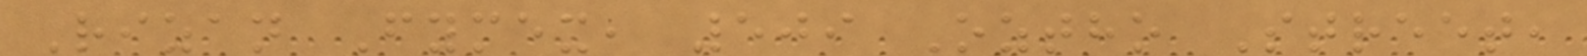Rizan Fymex, 509 Oztho Street,
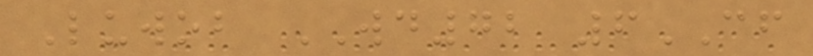Luwob WD72 6CF
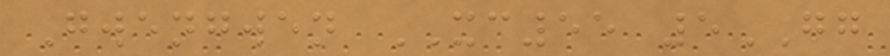Gwengwen XC55 5GG
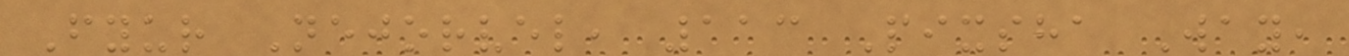Fyur Nejorvel, 113 Pixsha Way,
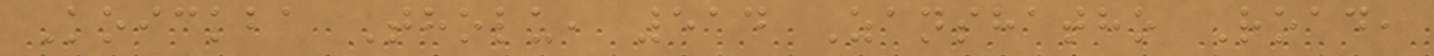Koickba Tholu, 514 Zanshatho Road,
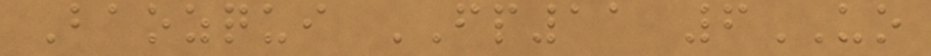Baozqui FP11 6UO
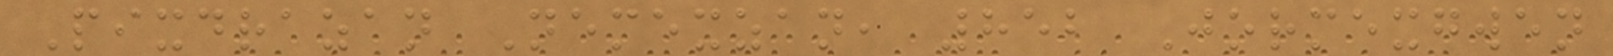Pixdrazan Nemexzan, 852 Jormexgwen
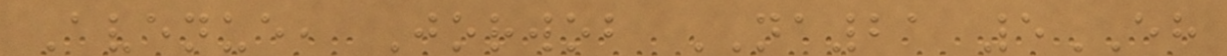Avenue, Jorwob NA21 5EH
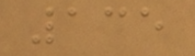135
